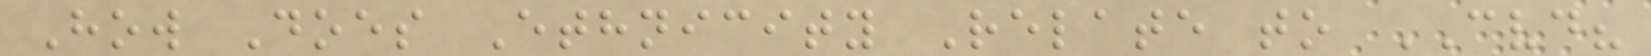How Does Ethnicity Relate to CVD?
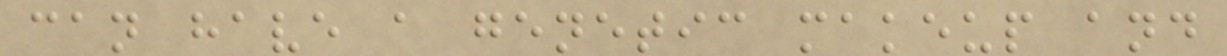can have a genetic makeup and
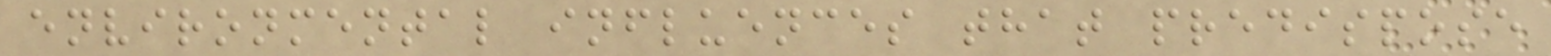environmental influences that predispose
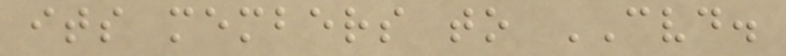its members to CVD.
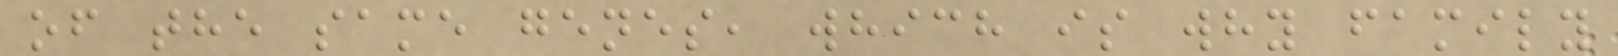of the same genes, which is why family
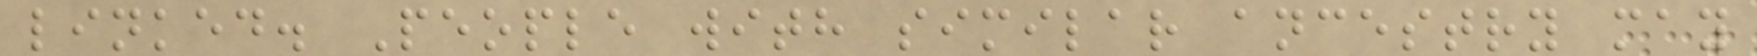linked. People with similar ancestry may
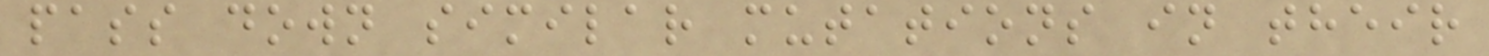pass down similar mutations in their
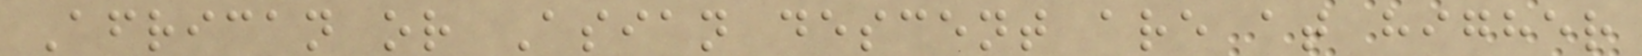African or Asian descent are at higher
